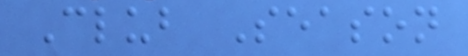Club Season
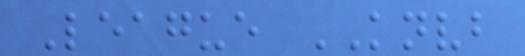League KNVB
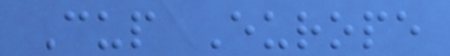Cup Europe
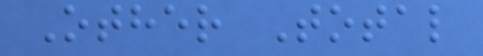Other Total
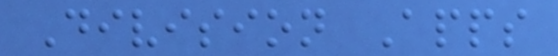Division Apps
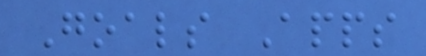Goals Apps
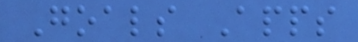Goals Apps
